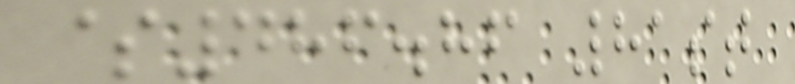$486.86 81st
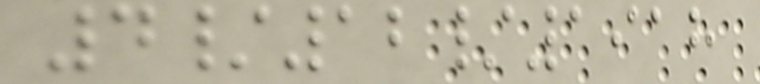4/12/1918
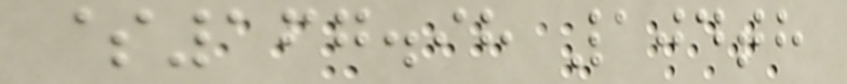$167.98 104th
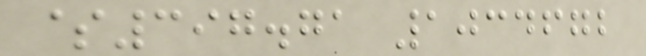$397.71 1034672
